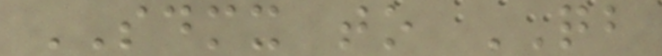SDMX to QB
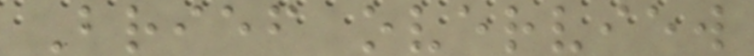Brief overview
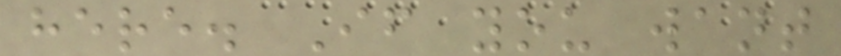here. If you want
